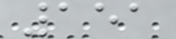151
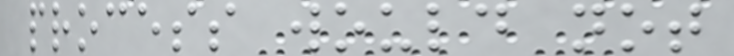process would not
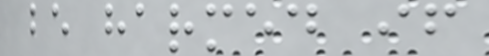be harmed if
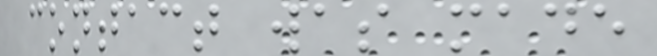contact was made
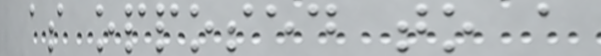as opposed to a
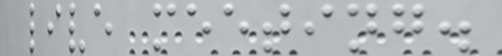live meeting.
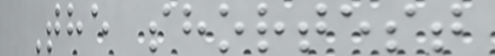The shortest
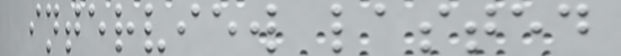interview lasted
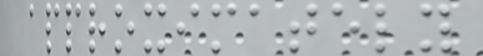approximately
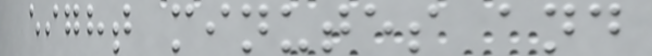eight minutes and
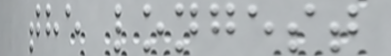the longest
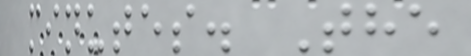minutes. The
